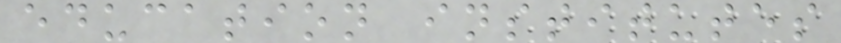education institutes
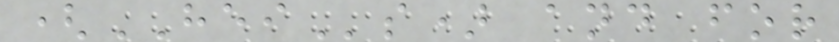(HEIs) and for
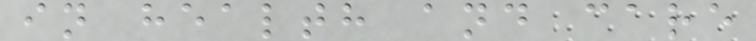in health and care
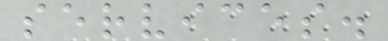services.
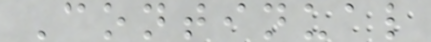Continual
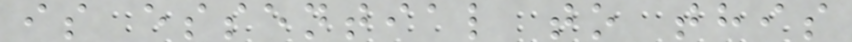is essential to this
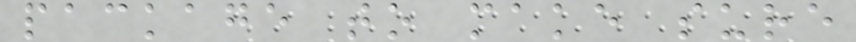package to make sure
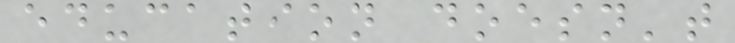education doesn't
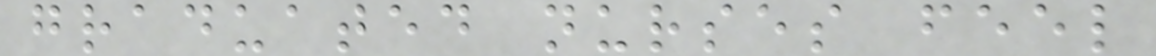graduated nurses feel
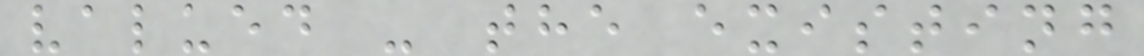valued - the existing
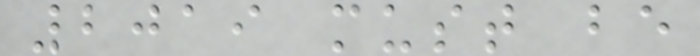2019 must be
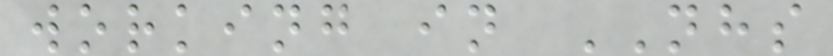working in NHS
